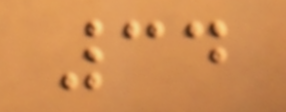34
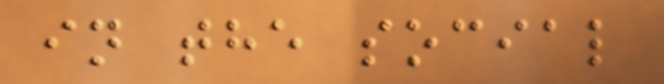in the social
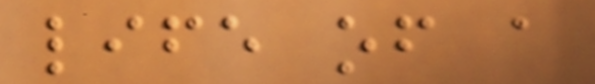life of a
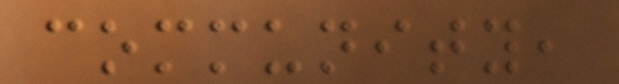community,
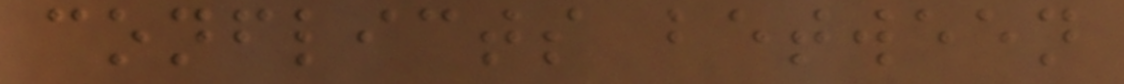conflicts between
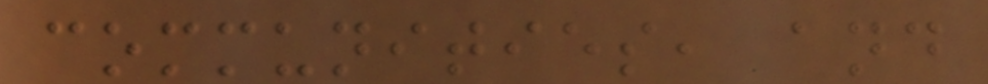communities, and
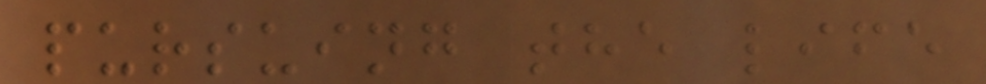pursuing the life
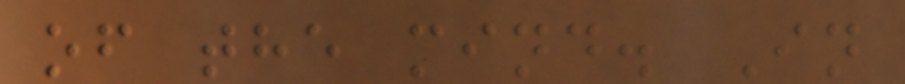of the mind. In
